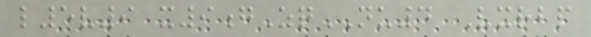l5v9 x9gZqNU4 Vxrbp
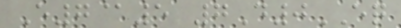E7@5 7D0EQ
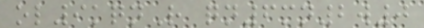ol9kqnR qn6mn2w0
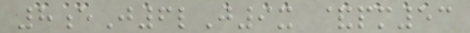8eJ6lJ9x &pm53
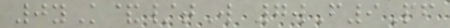0yK&/tW 7wF9Pf
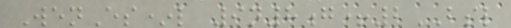WenEs*l 9n8g+2BSL
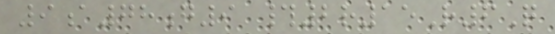9a78g9 #2r15R6Q
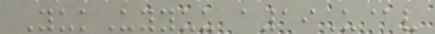YukUyyuu a19U@v
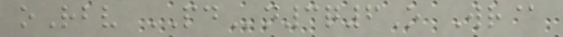oRbv PDn3q6O Wr@
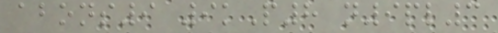abons9 9kP8 n9pl3
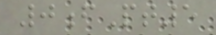0fPt5
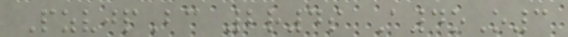PzvjpBc 2r4s A4oO3
